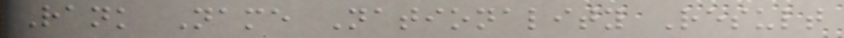Rank Name Nationality Result
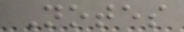Notes
